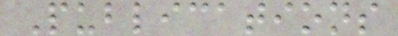Publications
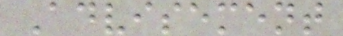Advisement
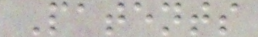Patents
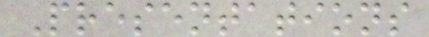Presentations
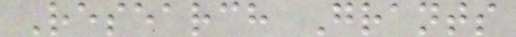Research Grants
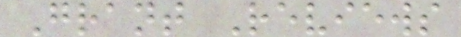Grant Reviews
